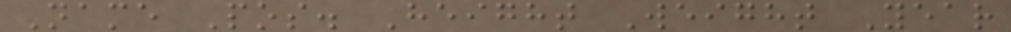Name Pos. Height Weight Year
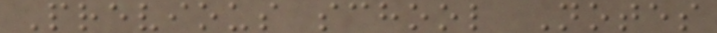Previous school Notes
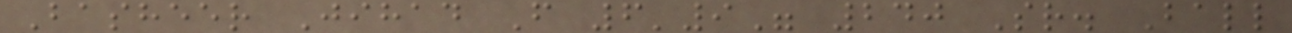Basheer Jihad F 6'9" 240 Sr. Ball
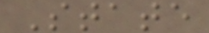State
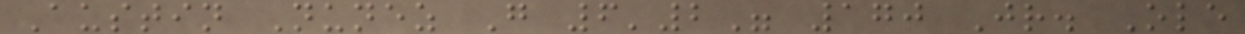Austin Nunez G 6'2" 170 Jr. Ole
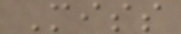Miss
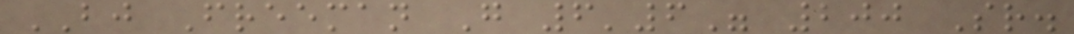BJ Freeman G 6'6" 200 Sr.
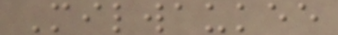Milwaukee
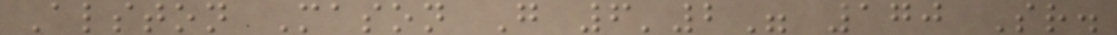Alston Mason G 6'2" 170 Sr.
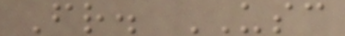Fr. USC
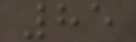85
